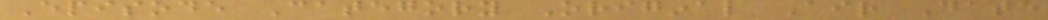Episode Category Original Air Date
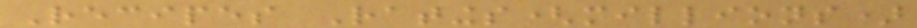Recipes Ratings(millions)
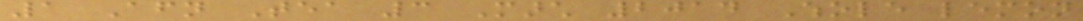1 Afternoon Tea 3 March 2014 Whole lemon
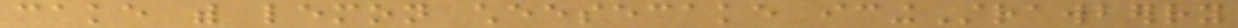cake with lemon cheesecake icingStrawberry
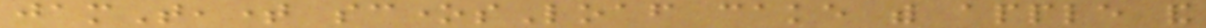jamTeatime sconesLoaf cake with apple and
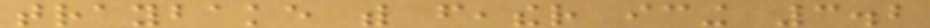traybake with feather icing 3.2
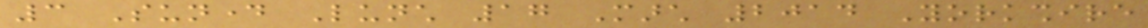3 Sunday Lunch 17 March 2014 Yorkshire
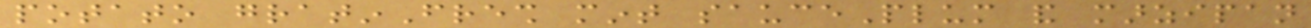potato gratinFresh mint saucePlum and marzipan
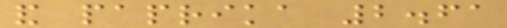and paprika 2.61
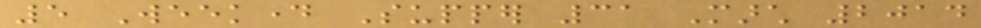5 Weekday Supper 31 March 2014
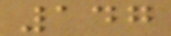147
